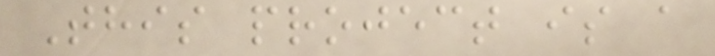This project is a
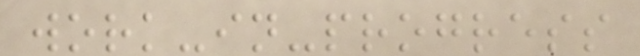work-in-progress
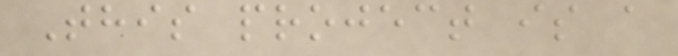This project is a
